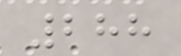288
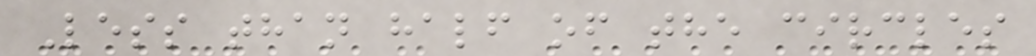Less than half of the circles
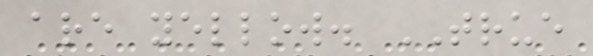are yellow. TRUE
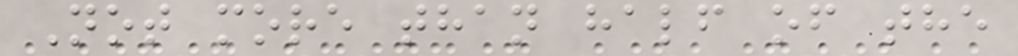Not more than half of the
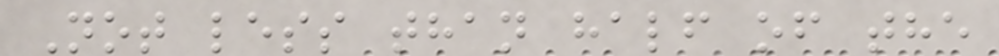Not less than half of the
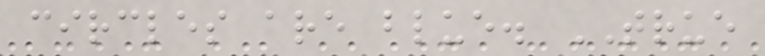circles are blue. TRUE
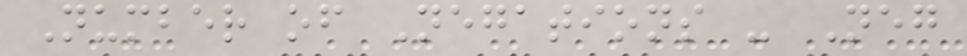Number of Negations - Neg
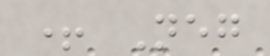+ Neg
